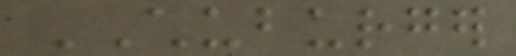CHUBURGER
